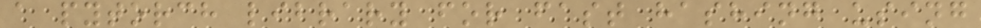a pytorch library for fast hashing using
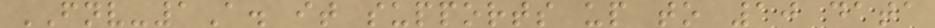FNV-1A. it supports up to 10 data
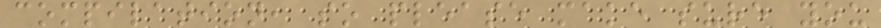compilation, so please make sure you
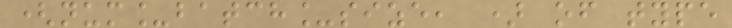(num_batch_size, ) of type
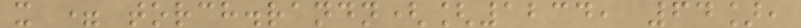x = torch.randn([1234, 64],
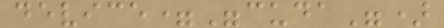device="cuda")
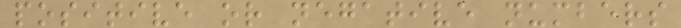positive or negative numbers
